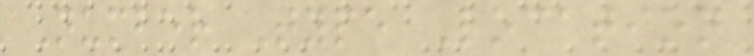Number Type Location
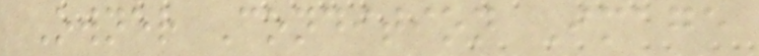Owner Condition Image
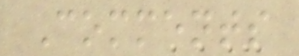Comments
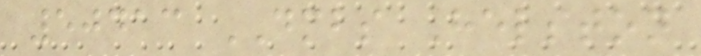50413 DMBS Helston
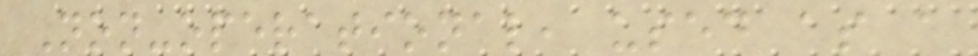Non-operational, used as a
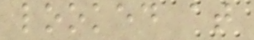looked at
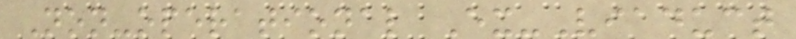Non-operational Ex-Viaduct
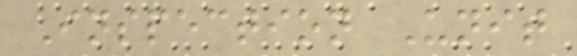Inspection Unit
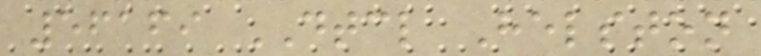56169 DTCL Helston
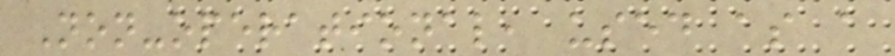Non-operational, used as a
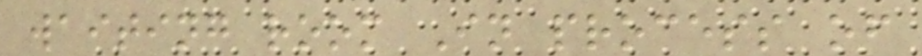waiting room In process of
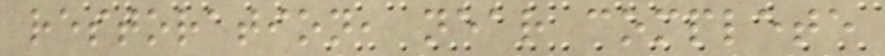restoration, near complete
